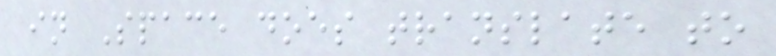in Space does translate to
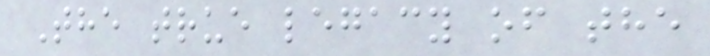The true legacy of the
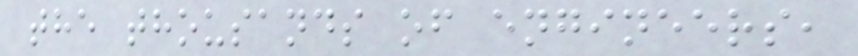the thousands of engineers,
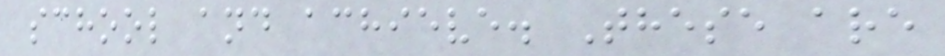school and achieve. These are
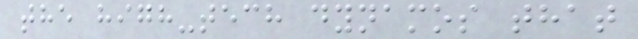the high-tech dynamos that
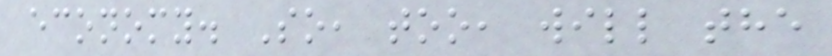economy. So, too, will the
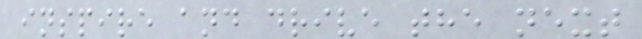inspire and drive the next
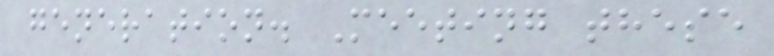generation. Meeting these
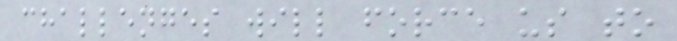challenges will force us to
